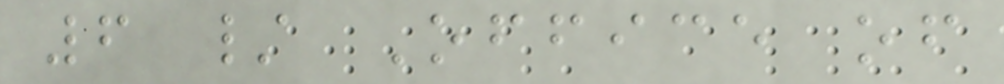6 / Office of
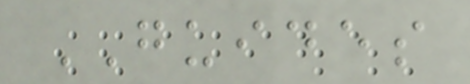GUIDES
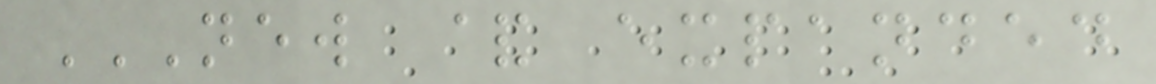NEW & EXPANDED
